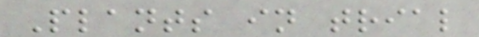Plants in trial
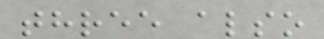three also
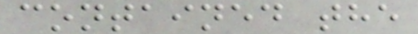contained the
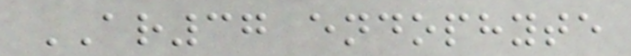AR37 endophyte
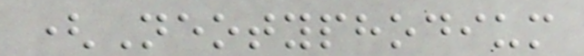(Neotyphodium
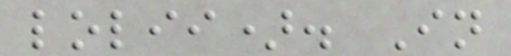lolii). In
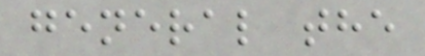general the
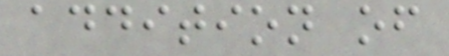addition of
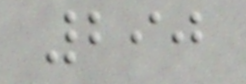290
